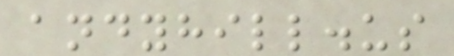andyhill.us
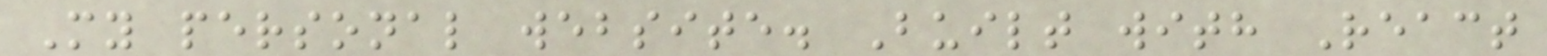My personal website. Built with React
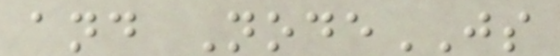and NodeJS
